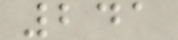241
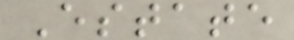Estate
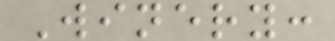Winery:
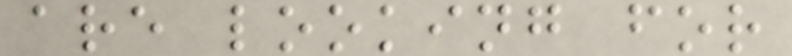are looking for
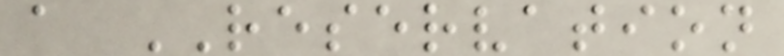a RESERVATION
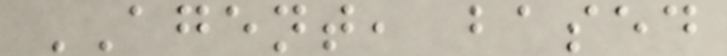AGENT, based
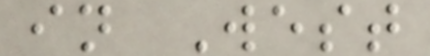in West
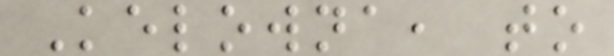Kelowna, to
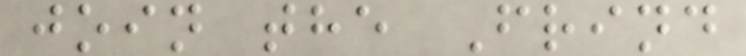join the Frind
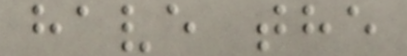have the
